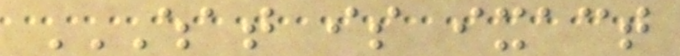WHAT IS IXACT
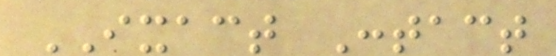IXACT Contact
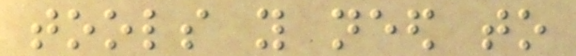tools you need to
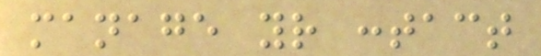manage your contact
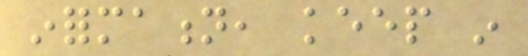information, keep in
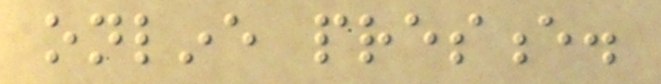online presence.
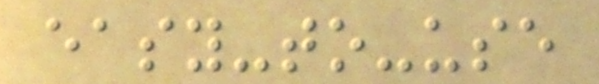easy-to-use
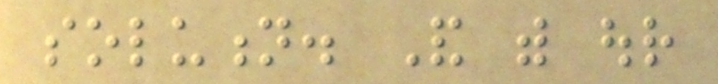solution. And with our
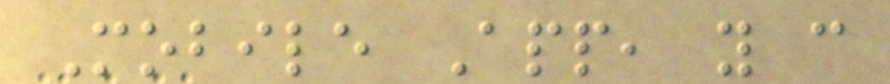Mobile App, you can
